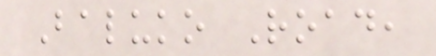Baluko Road,
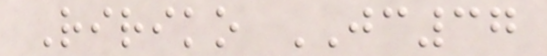Ririko JC37
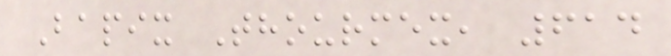Bapix Thourmex, 614
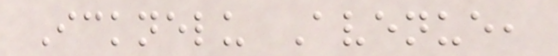Icknelu Avenue,
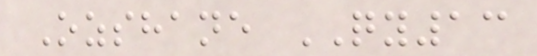Ozshane QY13
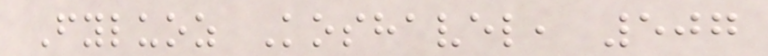Fyluoz Koshavel, 507
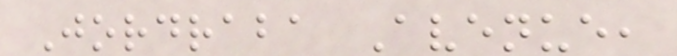Jordraba Avenue,
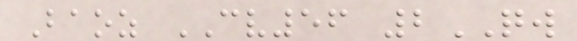Baoz CV56 2QW
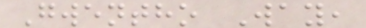Gwentho Way,
